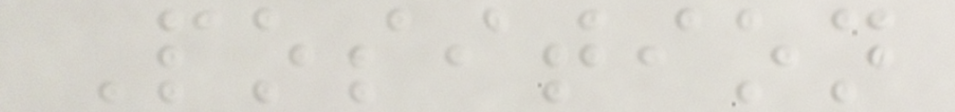Position
